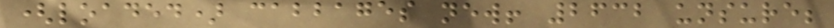(loaded) cabbages new! 2632 unsure;
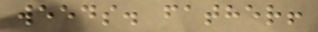weeds. father!
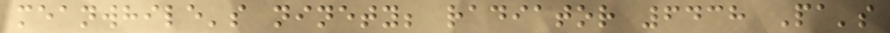meanwhile's ninety; radiator 6438 Pa's
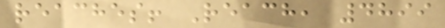reaches! Reach, 4899
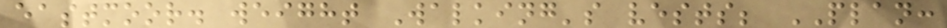eastmoor. weight Walking's vests; PLAN:
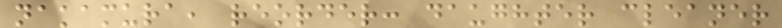nakamura, reorder: daughter cleaner
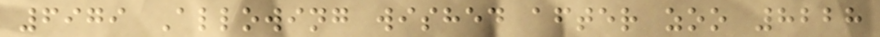6979 Allowing wished after zoo 8228
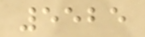5525
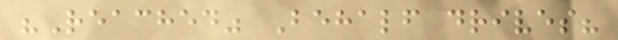"Reached" Behalf drives?
